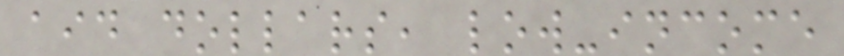aid dollars, low-income
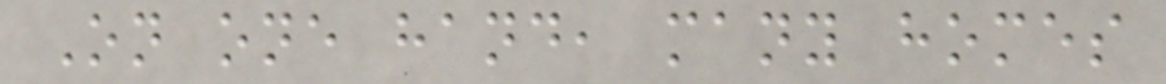On one hand, many homes
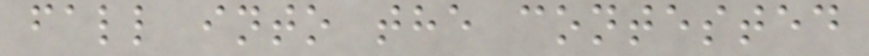fall into the contested
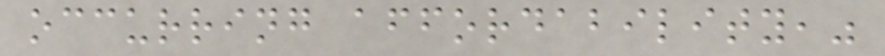occurring affordability,"
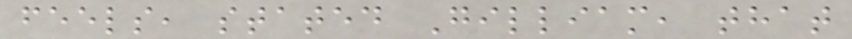feels, stated Gilliam, that
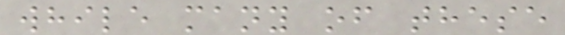while many of these
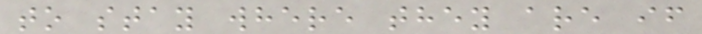to stay where they are if
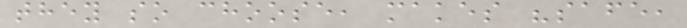they so choose, makes "safe,
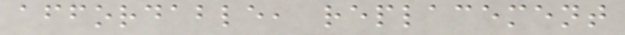affordable, replacement
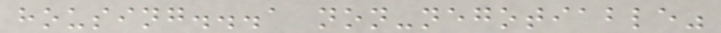housing...a non-negotiable"
